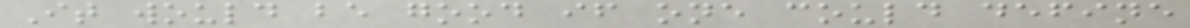It would be good if one could define
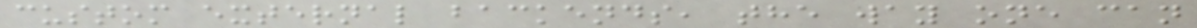custom external backends, the way one can
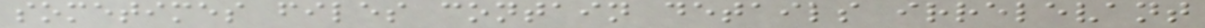sometimes files contain details irrelevant
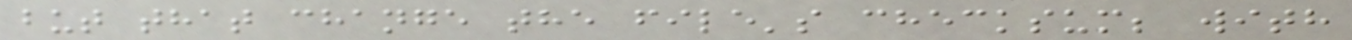but that change the file's checksum; with
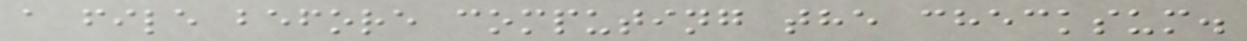a file before computing the checksum.
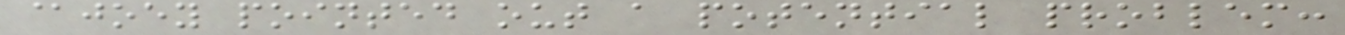@joey pointed out a potential problem:
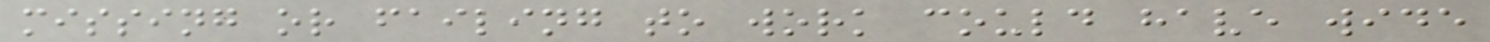missing or failing to work could have wide
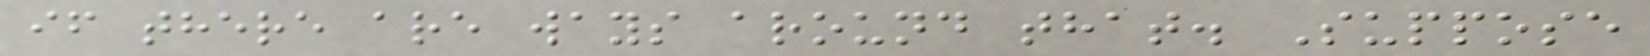if there are ways around that. Suppose
